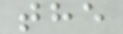the
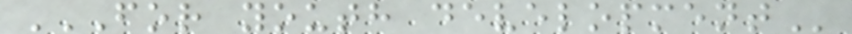FOR YOUTH DEVELOPMENT
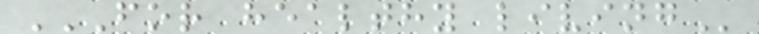FOR HEALTHY LIVING
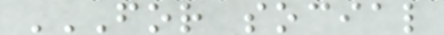FOR SOCIAL
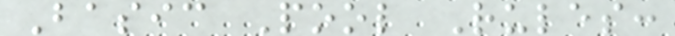Basic Pool Rules:
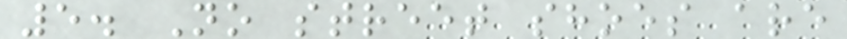5. No street shoes are
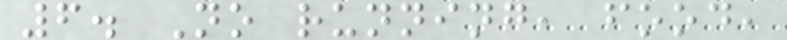6. No running, food,
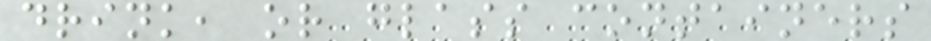drink, or glass containers
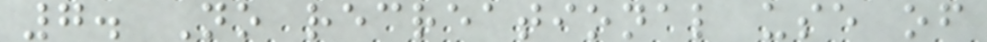7. No recreational use of
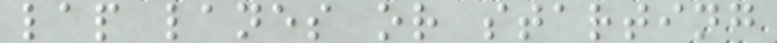lap lanes or starting
